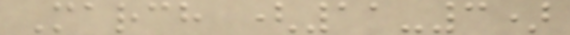March (11-3)
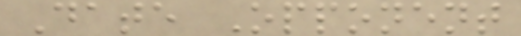Date Opponent
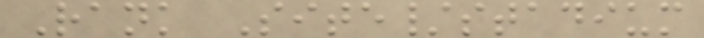Rank Site/stadium
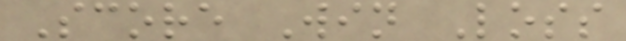Score Win Loss
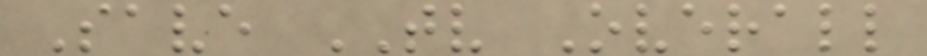Save TV Overall
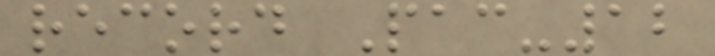record Pac-12
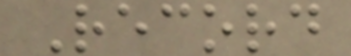Record
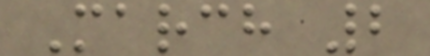March 2
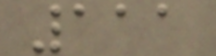111
